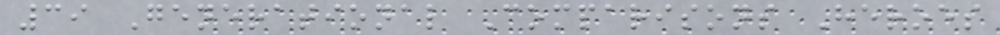39 Generational Comparisons Heroes
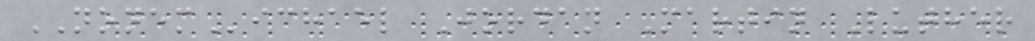NONEMichael Jordan Martin Luther
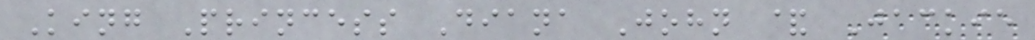King Princess Diana John & Jackie
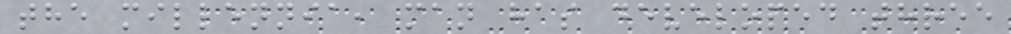the millennia, man has developed three
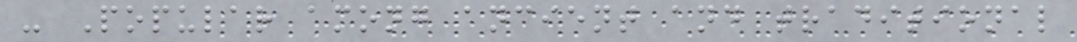- Popular among ancient and traditional
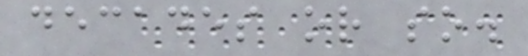decades or so.
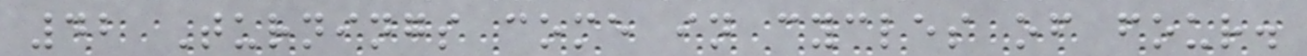42 Turnings come in cycles of four.
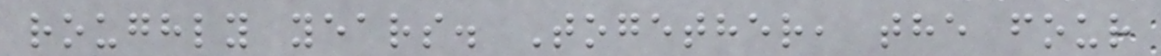roughly years. Together, the four
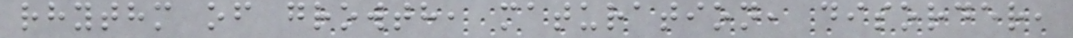rhythm of growth, maturation, disorder,
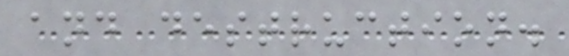and destruction.
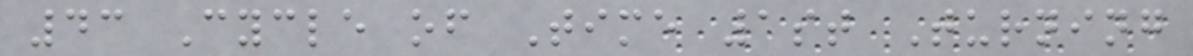43 Cycle of Time 1st Turning
